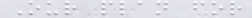Our plan for
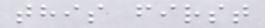this first
